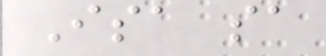Isa sa
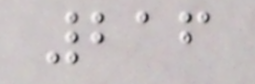216
